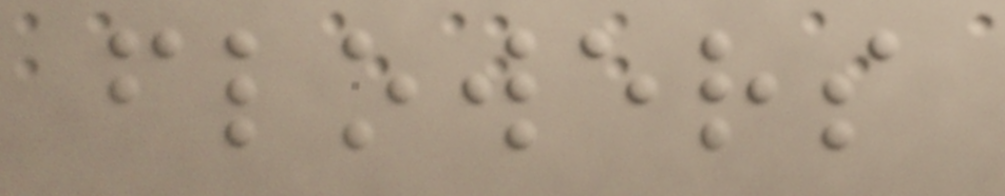flowers
